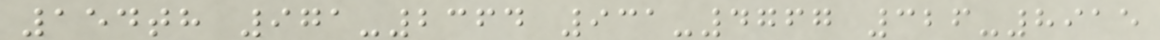154th 971-2364 931-4767 326-8915
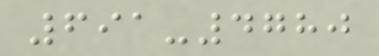691-4780
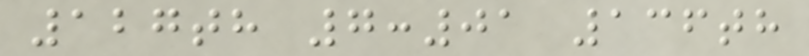127th 7:01 136th
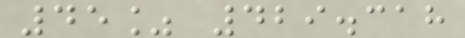45% 429.318
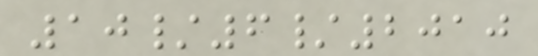10/6/2010
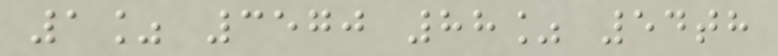1% 3570 88% 54th
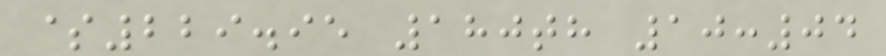$229.95 180th 10:04
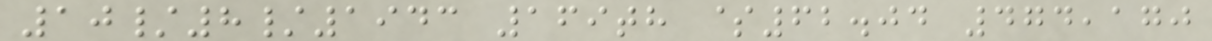10/8/1943 169th $62.04 474,170
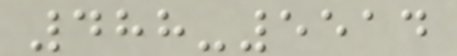488-5514
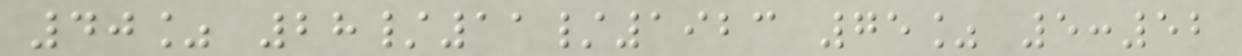40% 28/11/1923 75% 5:52
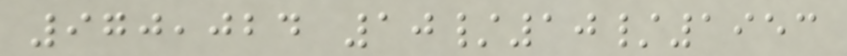970,024 10/10/1953
